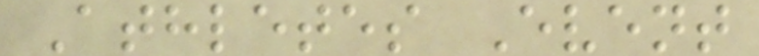Athletes Event
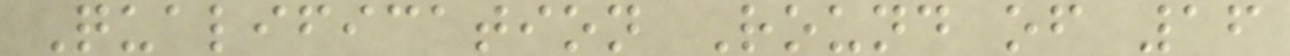Qualification Round of 16
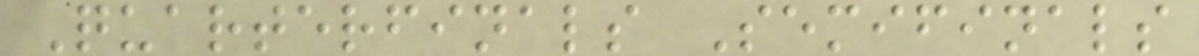Quarterfinals Semifinals
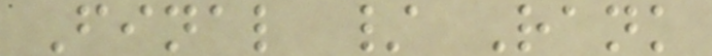Final / Rank
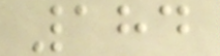184
